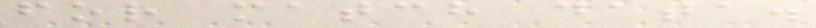for match data.
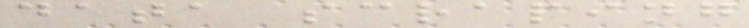data scraping
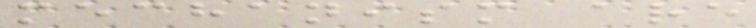mechanism are
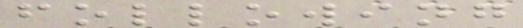following
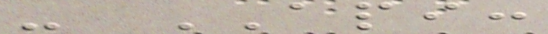- API:
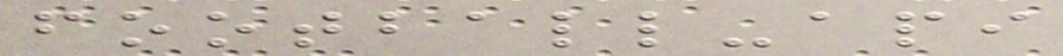football-api
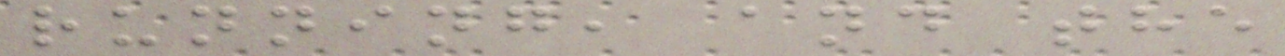running, and the
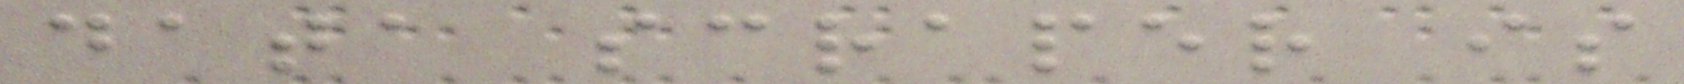data scraper is
